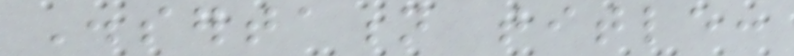Dissertation title:
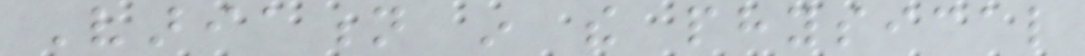Variation in the physical
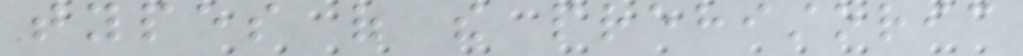types of the prehistoric
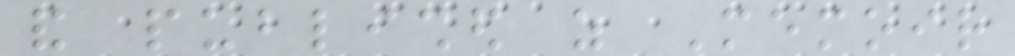and published as Memoir
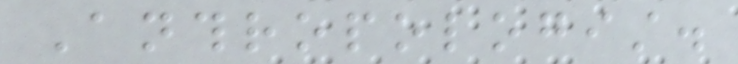Anthropologist.
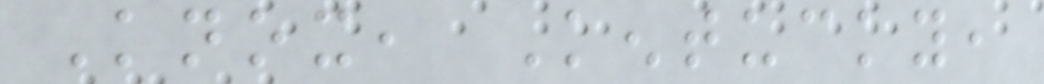Knox, Kentucky,
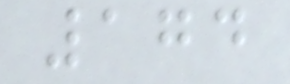174
